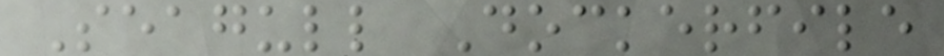Seagull Dockerfile
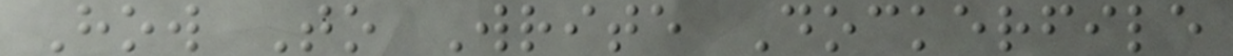How To Write Dockerfile
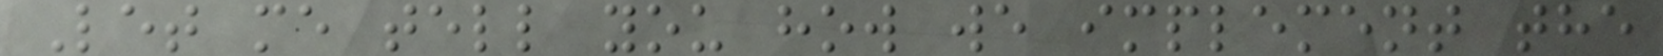Let me tell you how we implement the
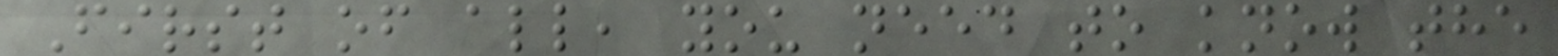First of all, you need to know the
